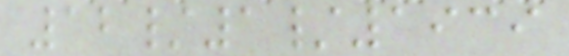12/1/1939
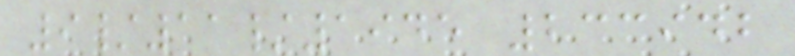9/11/1945 233942
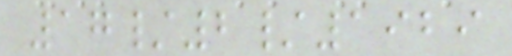17/2/1929
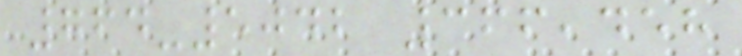764-5042 366,458
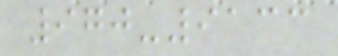970-9133
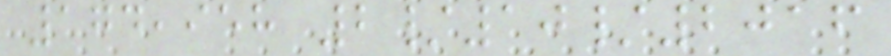174,958 2/10/2016
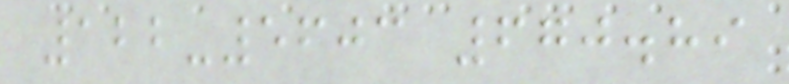122-5603 670.89
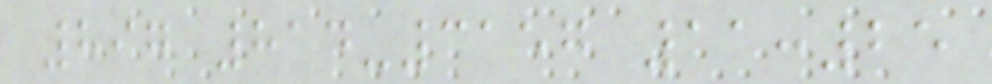897 814-3157 11:25
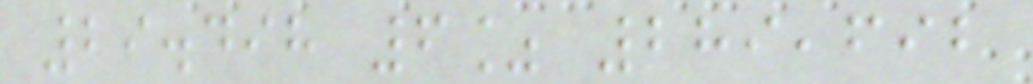29.498 6% 289,692
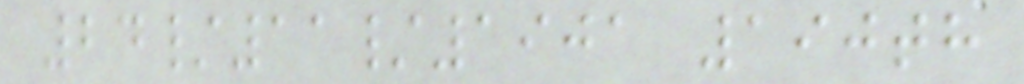24/11/1901 190th
